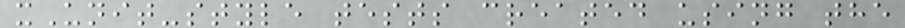xUnit-style tests created using the
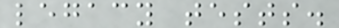legacy tests.
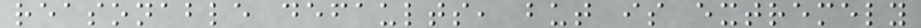reasonable defaults, but is extremely
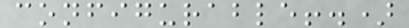configurable!.)
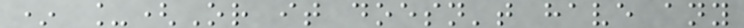* _(Or it doesn't have any
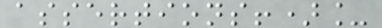assertions!)_
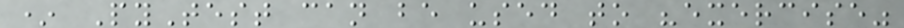* PyTest can be used to "exercise"
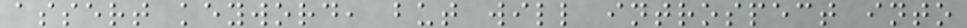assert keyword, but will introspect into
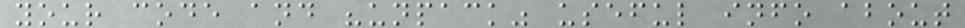your code and "unpack" useful info about
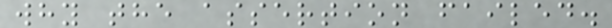why the assertion failed.
